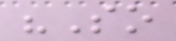"So
